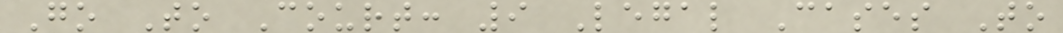Go To Court: 9 Legal Cases To
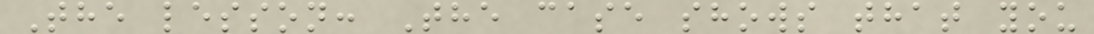The lesson: The case shows that you
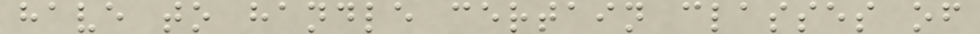have to handle certain classes of
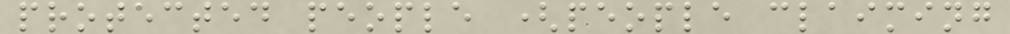protected people (people claiming
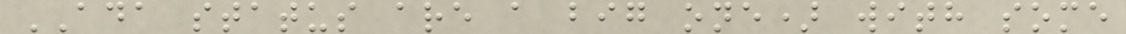ADA status are a big one) with some
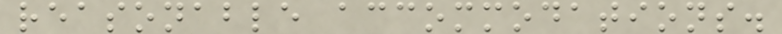reasonable accommodations.
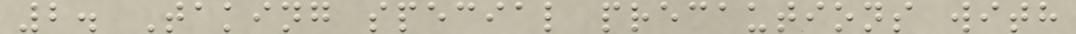2. Taking special precautions with
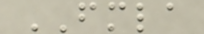FMLA
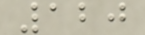120
